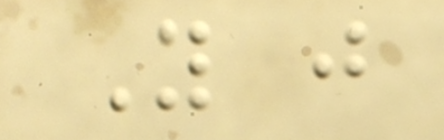You just
